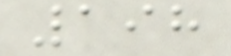198
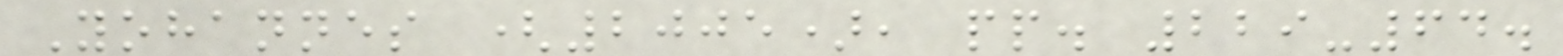Yohannes (2005), pp. 229-64.
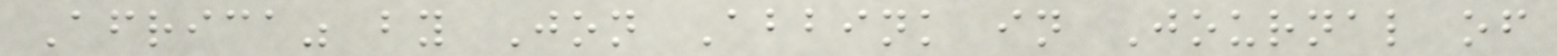Africa" by Jon Abbink in Journal of
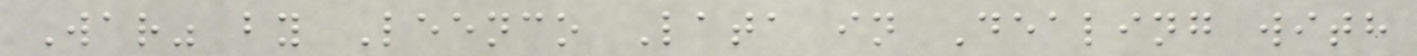War" by Leenco Lata in Dealing with
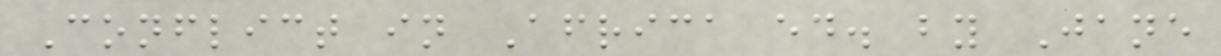Conflict in Africa ed. by Jane
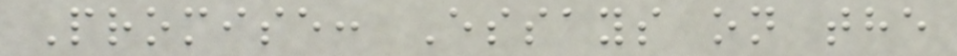Promise: Essays on the
